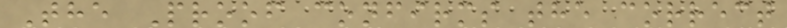The Proof confirms the correct
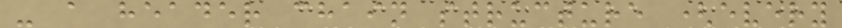- a header chain structure (every
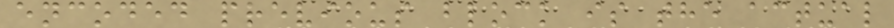encoded previous block is the actual
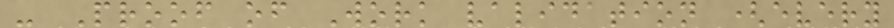- Proof of Work validation (every
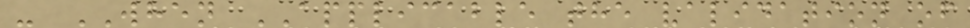- WHEN APPLICABLE the validation of
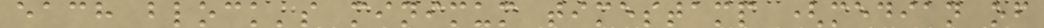each block's minimum timestamp (median of
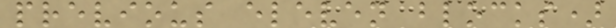previous eleven blocks)
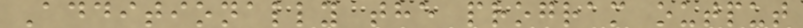Additionally the program output
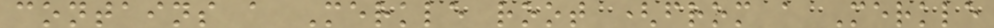contains a Merkle root (from a Merkle
